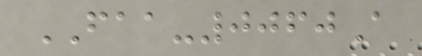FAA-0060A
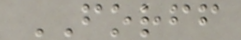FORFF
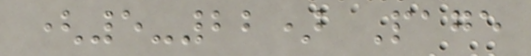(5-22) Page
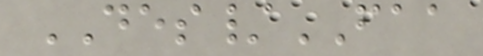DES/FAA
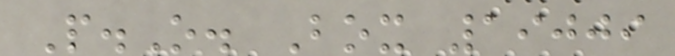P.O. Box 19009
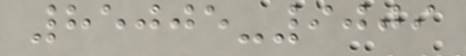85005-9009
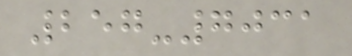257-7031
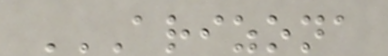ARIZONA
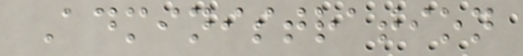Administration
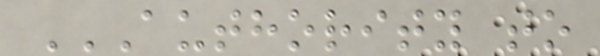AUTHORITY TO
